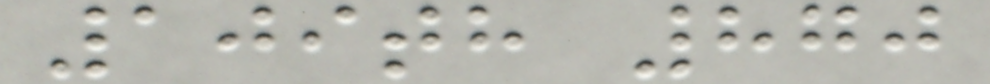109th 870
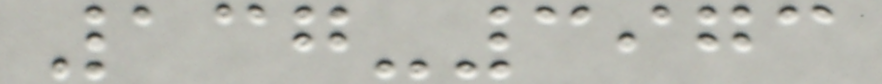137-3973
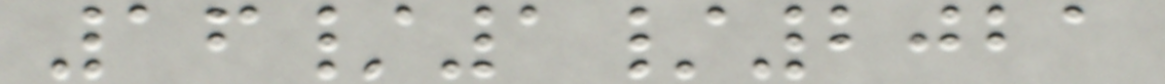16/1/2021
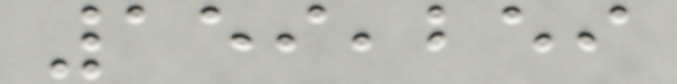159,259
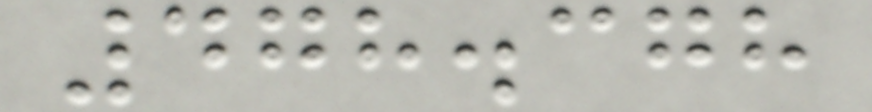478.378
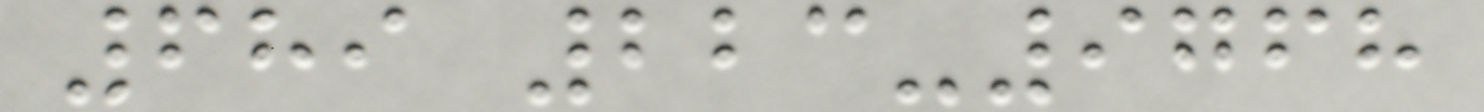689 223-9768
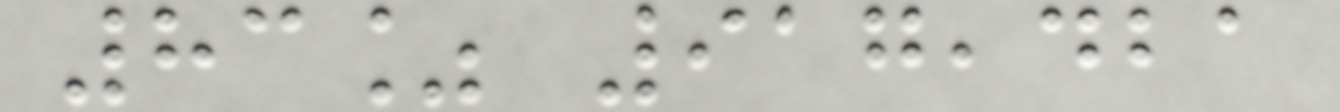83% 917,421
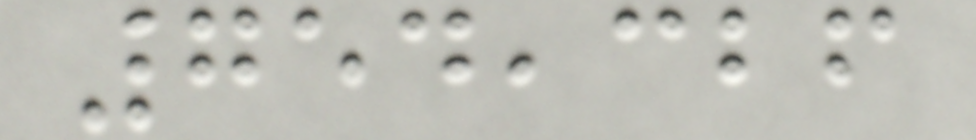754,326
